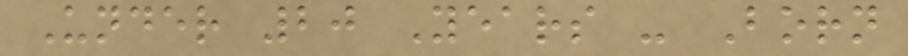Under 20 Years - Born
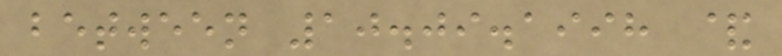between 10.09.1998 &
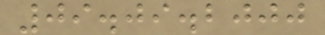09.09.2000
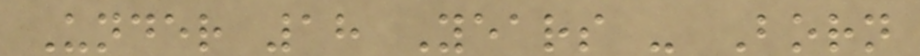Under 18 Years - Born
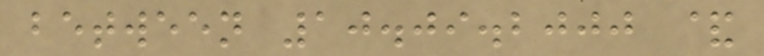between 10.09.2000 &
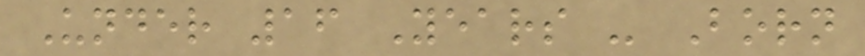Under 16 Years - Born
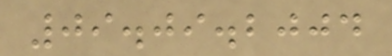09.09.2004
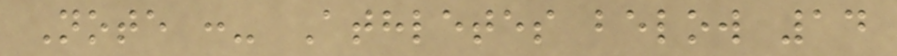Note :- Athletes below 14
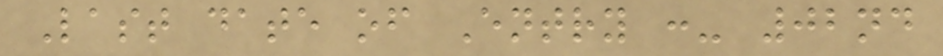Last date of Entry :- 02nd
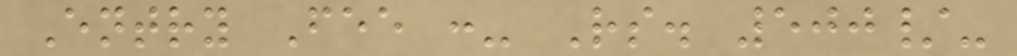Entry Fee :- Rs. 500/-
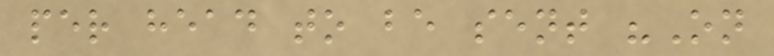per head to be sent "On
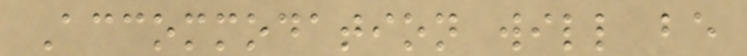Accommodation will be
